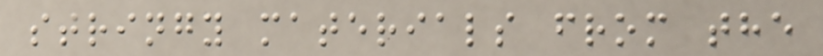stringy materials from the
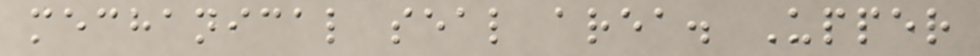mechanical seal area. Upper
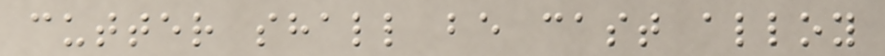cutter shall be cast alloy
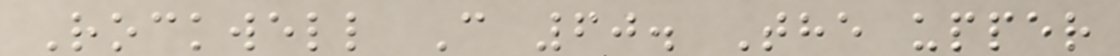Rockwell C 60. The upper
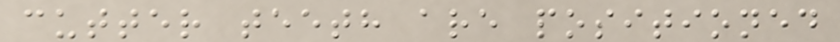cutter teeth are positioned
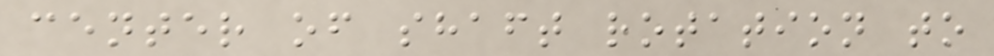center of shaft rotation to
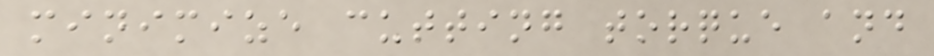minimize cutting torque and
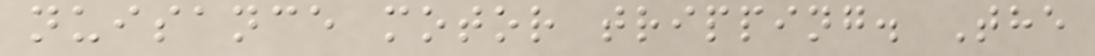nuisance motor tripping. The
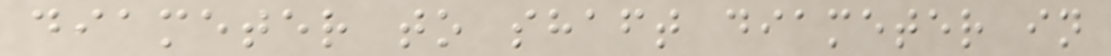diameter to shaft diameter in
